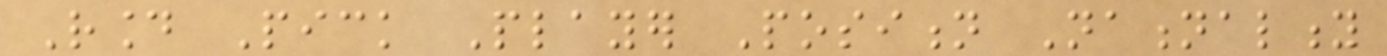Round Pick Player Position Nationality
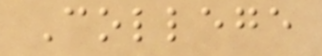College
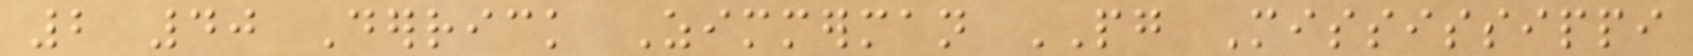2 40 Derrick Zimmerman PG Mississippi
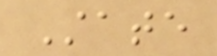State
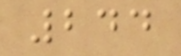244
